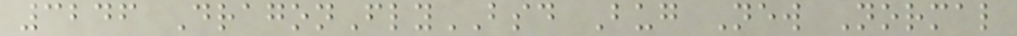3246 DragonFlyBSD Bug New Normal
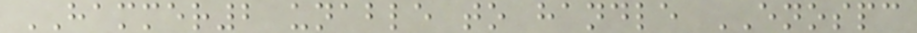HAMMER2 unable to handle ENOSPC
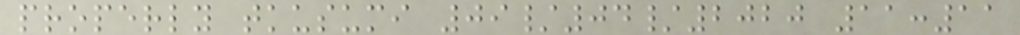properly tkusumi 09/04/2020 11:11
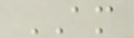AM
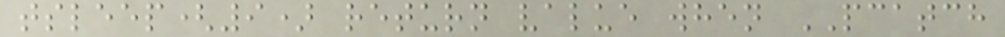tsleep(9) return value when PCATCH
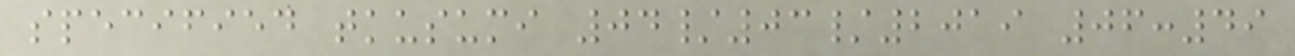specified tkusumi 04/03/2019 06:49
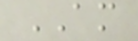AM
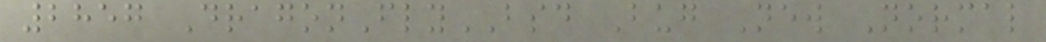2857 DragonFlyBSD Bug New Normal
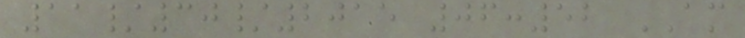11/30/2015 06:52 AM
